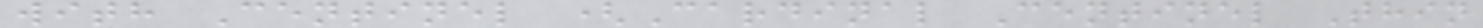with Centinel (Cardinal Centinel Thin
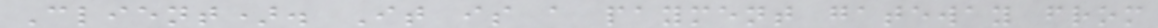Client). It is a payment gateway from
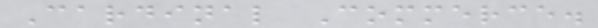Cardinal Commerce.
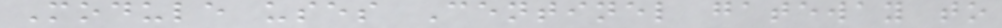Module uses Centinel gateway to
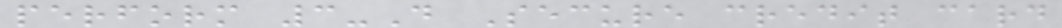perform 3-D Secure credit card
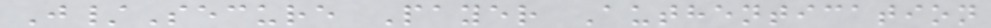J/Secure Payer Authentication
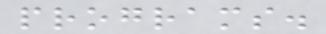programs.
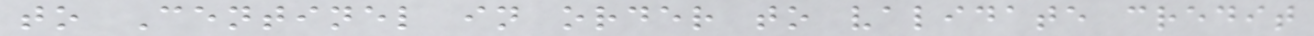to Centinel in order to validate credit
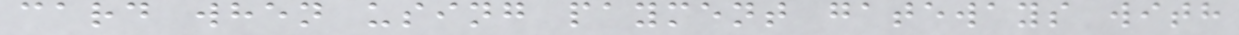card when using payment gateways with
